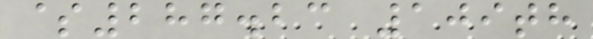$287.23 109th
